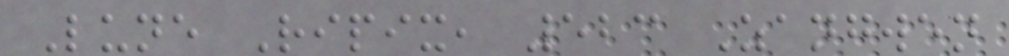Lune Ripix, 523 Zangwen
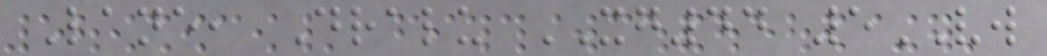Lane, Dralu XG44 5VW
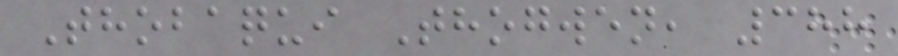Thobaqui Thogwen, 388
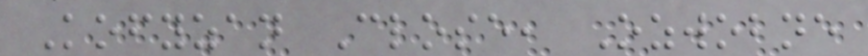Kofyzan Close, Ozwobne
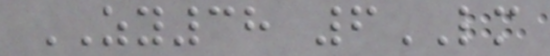ZY38 6LM
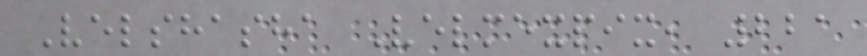Velshasha Velmexpix, 221
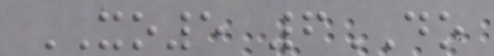XO5 6DO
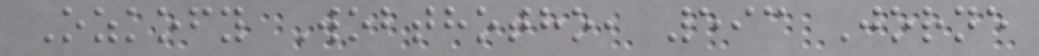Ozkofy Wobthotho, 593 Jorne
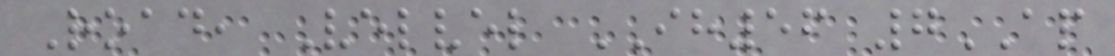Road, Velvel IH56 7AP
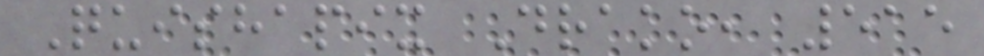Quishapix Drako, 515
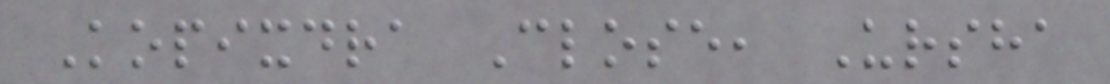Kopixdra Close, Ursha
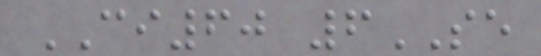CI60 6SE
